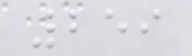259
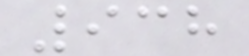938
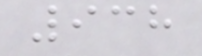938
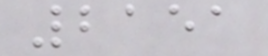2151
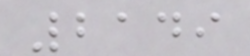2149
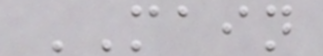MAIN
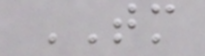TM
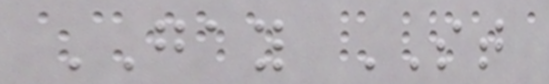GAY ST
